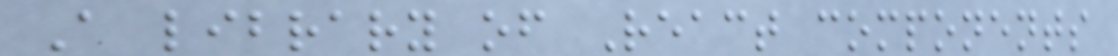A library of React components
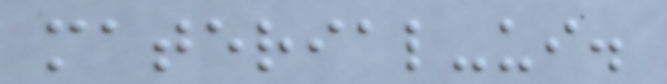material-ui.
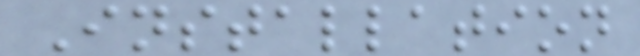Installation
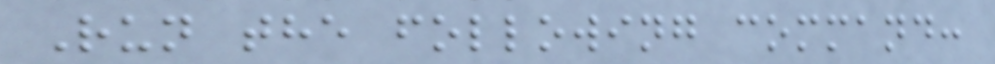Run the following command:
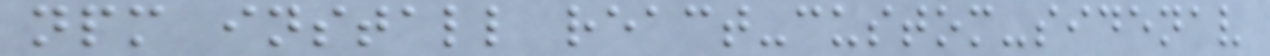npm install react-custom-sidenav
